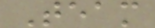Team
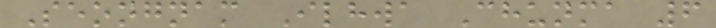Seongnam Ilhwa Chunma 6
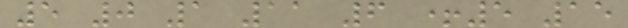5 0 1 11 6 +5 15
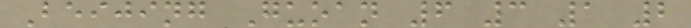Beijing Guoan 6 3 1 2
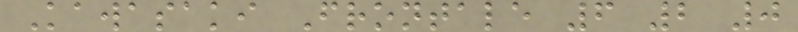Kawasaki Frontale 6 2 0
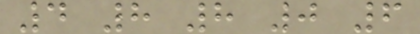4 8 8 0 6
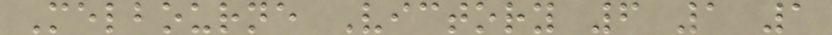Melbourne Victory 6 1 1
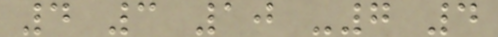4 3 10 -7 4
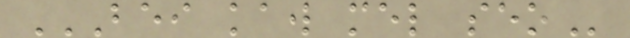BEI KAW MEL SEO
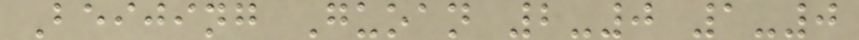Beijing Guoan 2-0 1-0
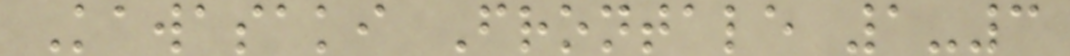Kawasaki Frontale 1-3
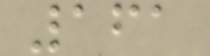161
